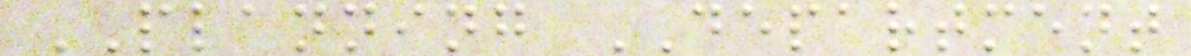PLANNING DEPARTMENT
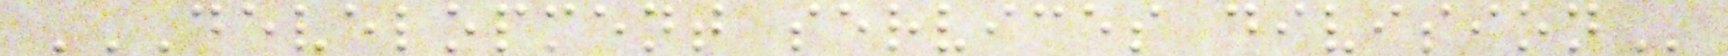DEVELOPMENT SERVICES DIVISION
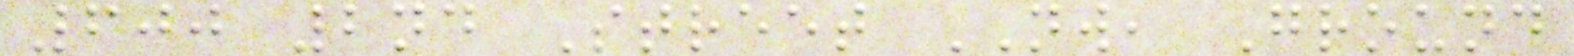600 2nd Street NW, Ground
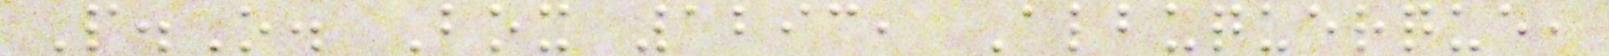P.O. Box 1293, Albuquerque,
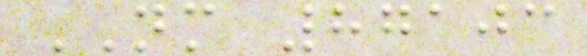NM 87103
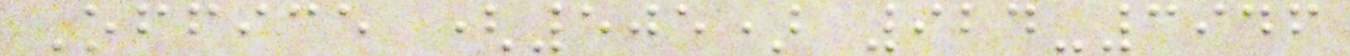Office (505) 924-3946
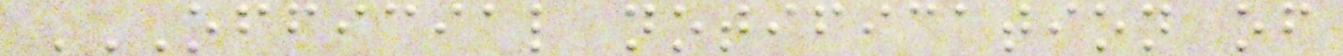OFFICIAL NOTIFICATION OF
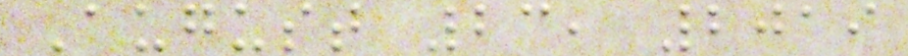August 23, 2019
